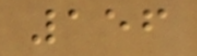156
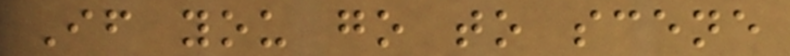If you go to scene
